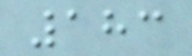183
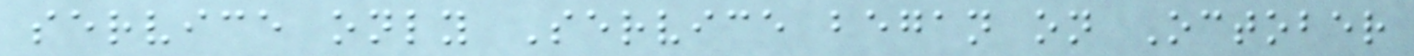service only Service began on October
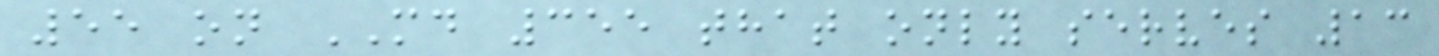55 on MD 355 that only serves 13
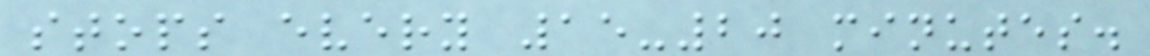stops every 15-20 minutes.
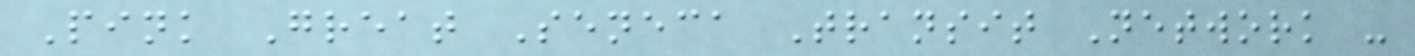Pink Great Seneca Transit Network -
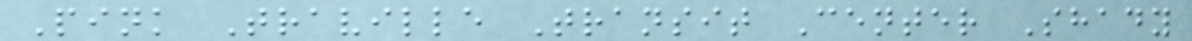Pink Traville Transit Center Shady
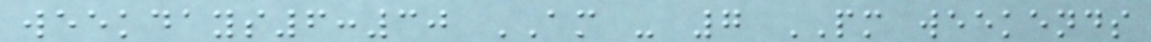weekdays6:30 AM - 7 PM weekends
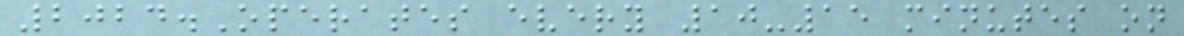2024.Operates every 10-15 minutes on
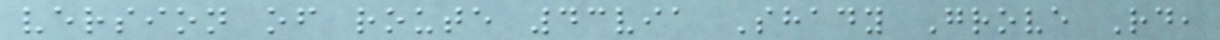version of route 43via Shady Grove Rd,
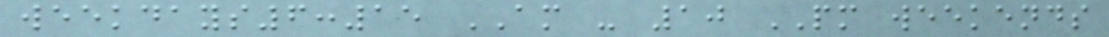weekdays6:15 AM - 10 PM weekends
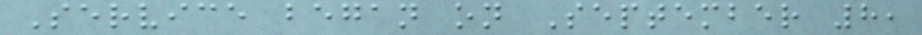Service began on September 8,
